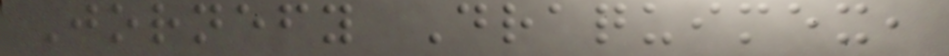Jornefy Draquimex,
